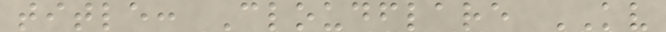title: Cloudflare KV
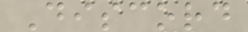Discord
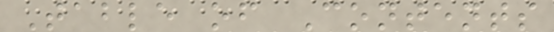Table of Contents
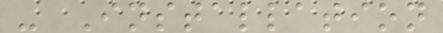- Installation
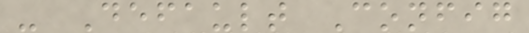- Default Config
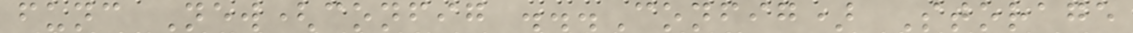func New(config ...Config) Storage
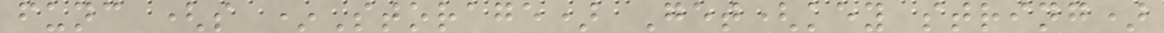func (s *Storage) Get(key string)
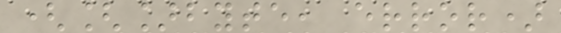([]byte, error)
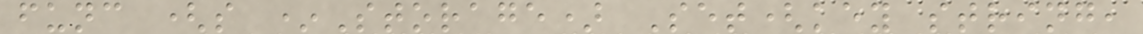func (s *Storage) Set(key string,
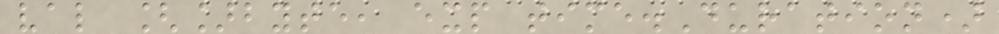val []byte, exp time.Duration)
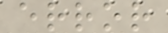error
